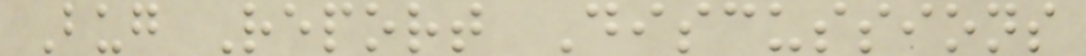Bug Report Discussions
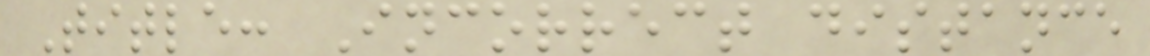Title: Incorrect distance
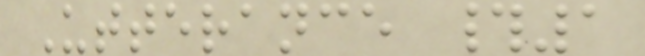Utterance #1
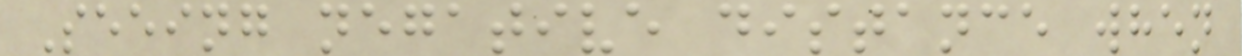Seeing negative distance when
